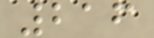216
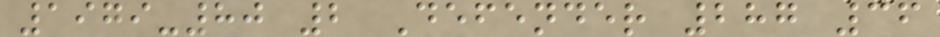1979-80 2 Defender 287 36
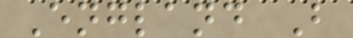England B
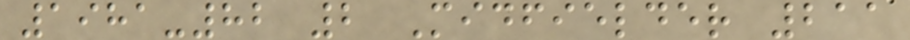1981-82 2 Midfielder 211
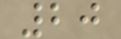20
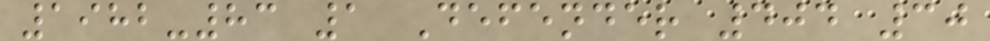1982-83 1 Defender 404 30
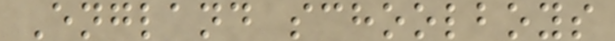England schoolboys
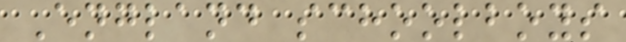England schoolboys
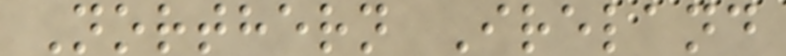Northern Ireland
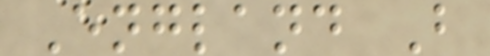England B
